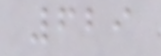629
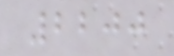2200
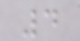4
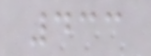433
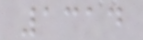1314
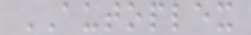AUTOPLEX
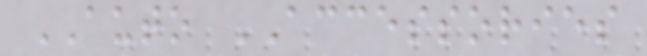AUTO ACCESSORIES
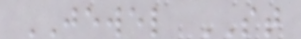JEWEL ST
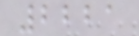2221
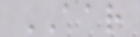AAR
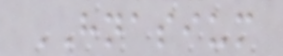HNASIUM
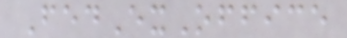FedExOffice
